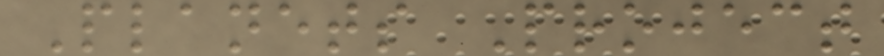Planets Project
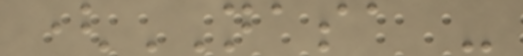(NASA -
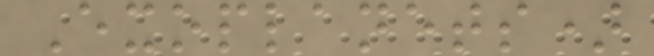Exoplanets)
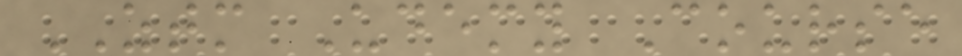ZTM Udemy Course
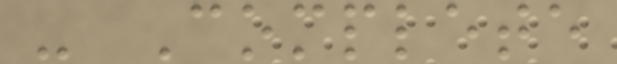- Complete
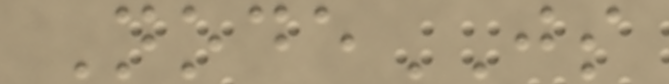NodeJS
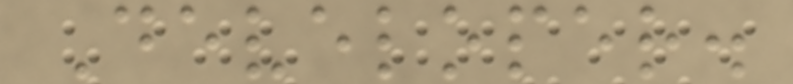Developer.
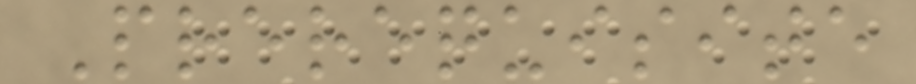Prerequisite
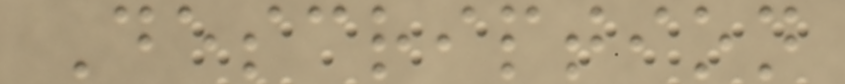Description
